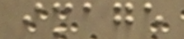image
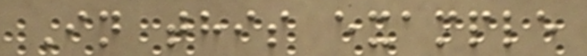In this example
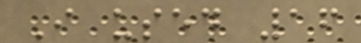I used 16
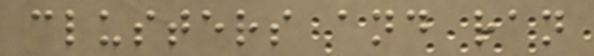clusters and ran
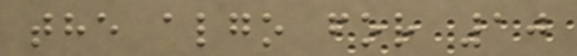the algo for 10
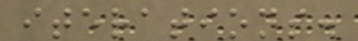iterations.
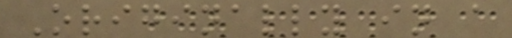Originally in a
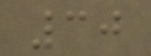30
